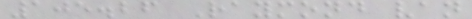105.26 Raymond van
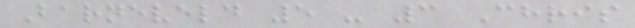Barneveld 5 - 3 Chris
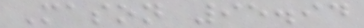Mason 95.94
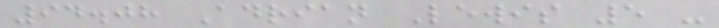94.08 Adrian Lewis 5 -
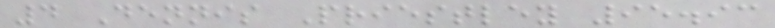4 Dennis Priestley 95.93
